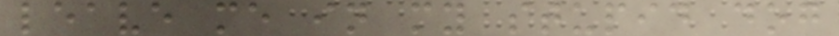leave me in my stupid dog
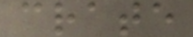crate
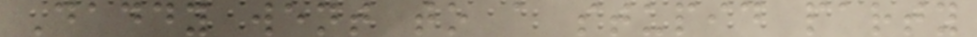Daddy went to a stupid party
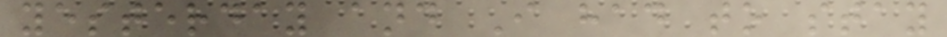yesterday and I had to stay
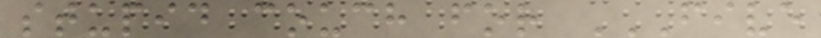stupid couch for FIVE
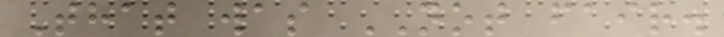That was NOT fair.
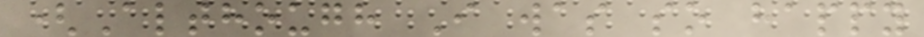(Although I was so happy
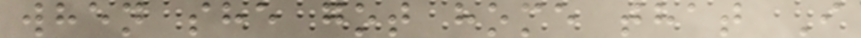when she got home that I
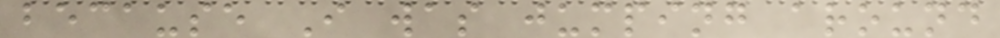because I was jumping around
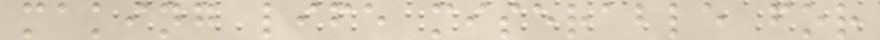making life miserable for
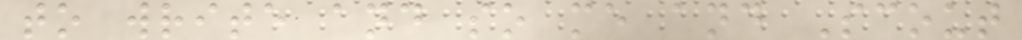to write and so me and Scout
